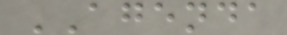AGENDA
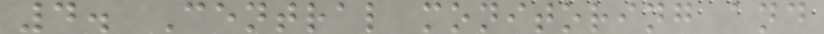4. Central monitoring and
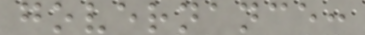governance:
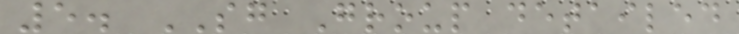5. SG Group detailed
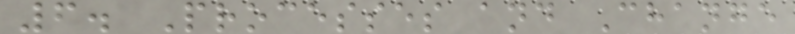6. Processes and Change
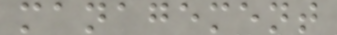management
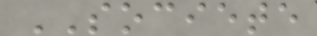SOCIETE
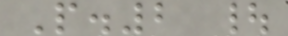P.2 |
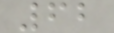62
